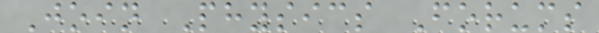Join Physics Forums
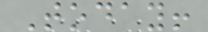Today!
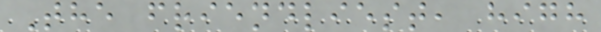The friendliest, high
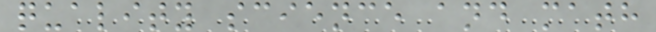quality science and math
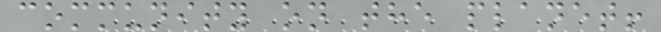community on the planet!
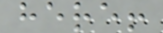here!
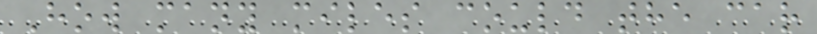How many miles could the car
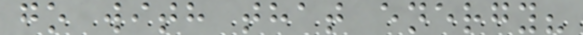go with that energy?
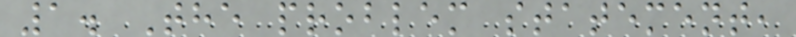1. The problem statement,
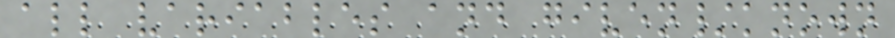all variables and given/known
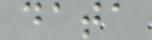data
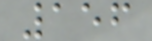156
